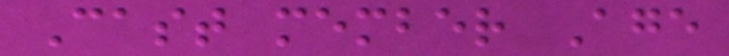Cast member Age
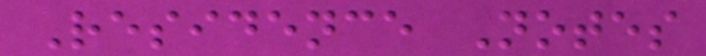Residence Notes
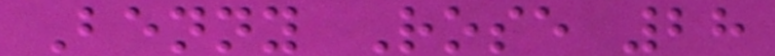Benny Rose 28
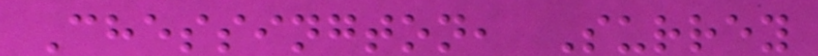Chessington, Surrey
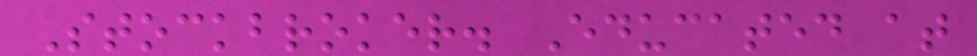Stockbroker. Educated at
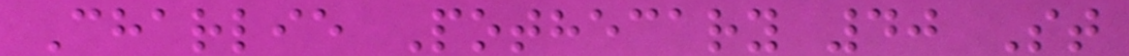Charlie Pothecary 40 St
